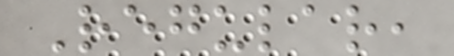Regular,
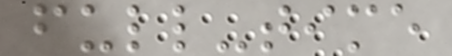full-time
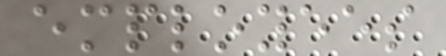employees
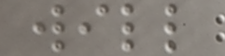will
